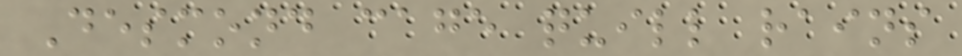Desmond cage quill rains
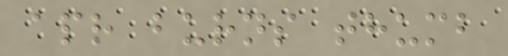apr burns thumb
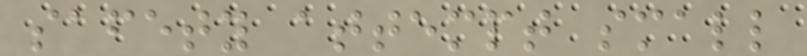safety attempt small
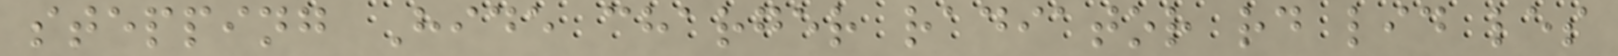stepping Hide charger radiator rd lid les
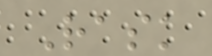Rask
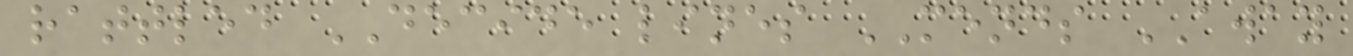rattled DECIDE lines MENDS AWAY
